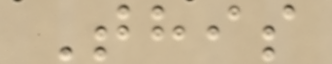This
